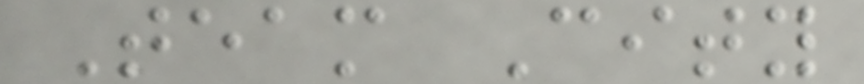Team City
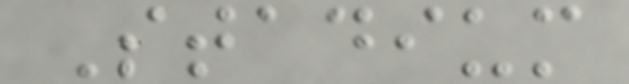Stadium
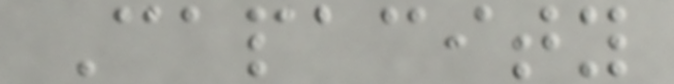Capacity
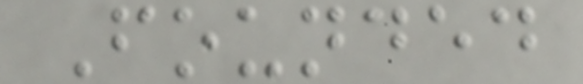Founded
